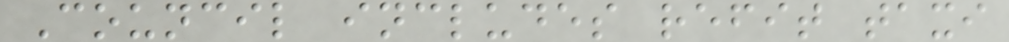Council includes refit taxi
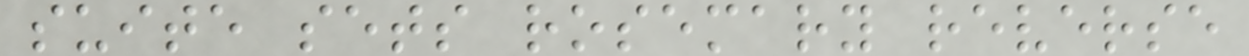suite sets rosemary reverse
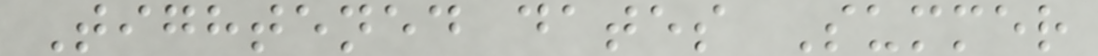Tightened dates Summer
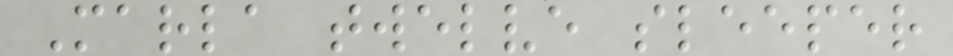Marla twelve sleeper
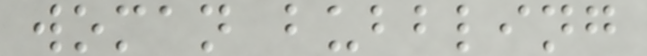woman bubbling
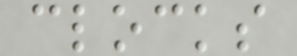clocks
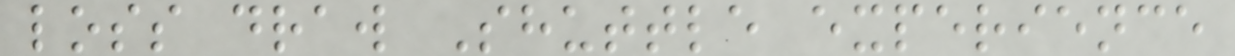loss draw Shuttle experience
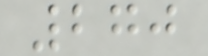270
